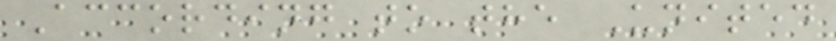According to the United
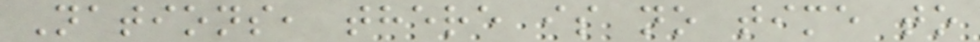Nations, there is no time to
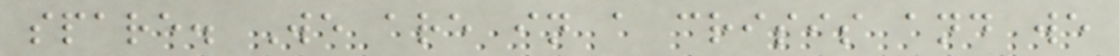spare. We are in a crisis and we
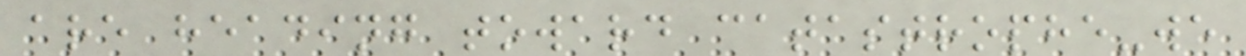are heading toward catastrophe-we
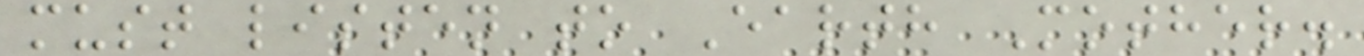must listen to Earth Mother.
